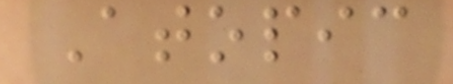Atopic
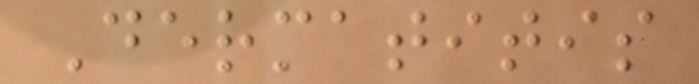Dermatitis
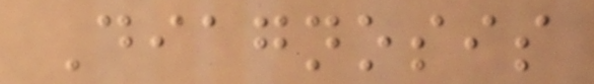Diagnosis
